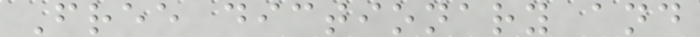Free dictionary and
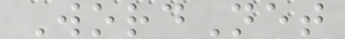WordNet
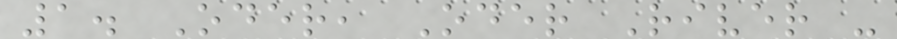1. Oder, Oder River -
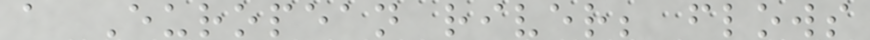a European river; flows
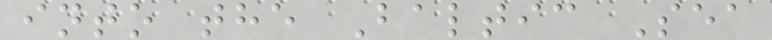into the Baltic Sea
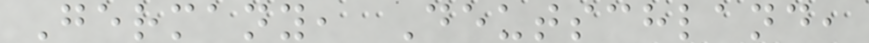Germany, Deutschland,
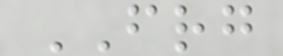FRG
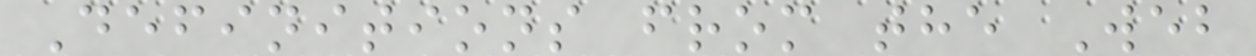Definitions from the Web
